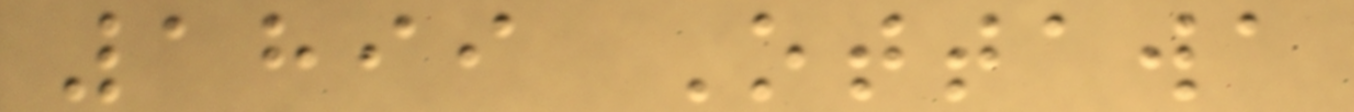1899 Ottawa
